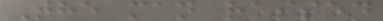The man raised
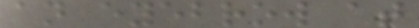an eyebrow at
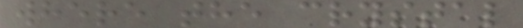where the crystal
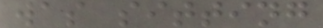was sitting
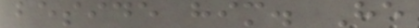beside him. He
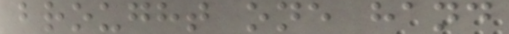brought one hand
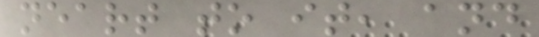neart to it, and
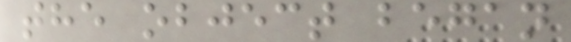the object began
